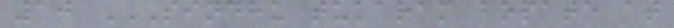10 SINDHU TUKARAM BOPATE AT
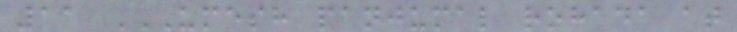11 UMESH PANJUMAL ROHADA AT
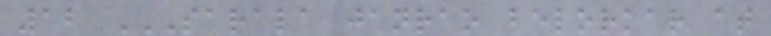12 SARALA JANRAO BELORKAR AT
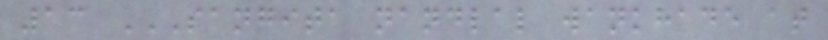13 SANGITA NANDLAL WANKHADE AT
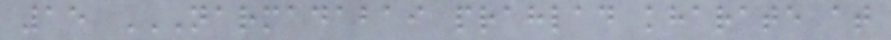15 NARMADABAI PRAHLAD KHARATE AT
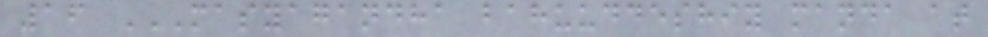16 MASYAGANDHA BAHUUDDESHIY MANDA AT
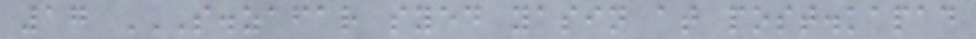17 S.ZAFAR SYED YASIN AT POST.KAPAD
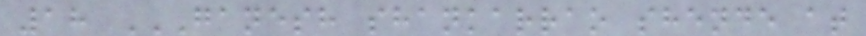18 GANESH SHANKARRAO SHENDE AT
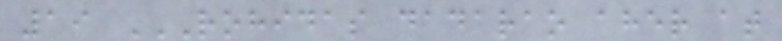19 ROHIDAS DADARAO AHER AT
